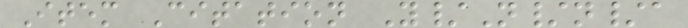Item Citation Y/N/n/a
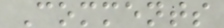Comments
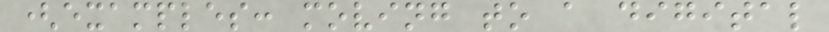(examples: moving to a digital
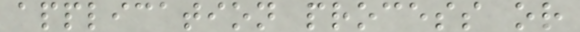application process or
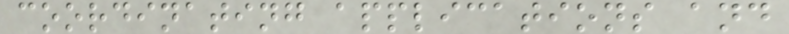coordinating applications and
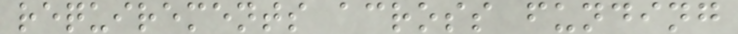requirements across funding
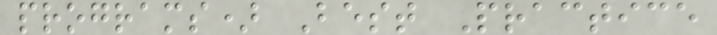programs) Best Practice
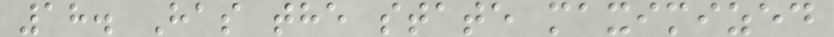18. Has the state maximized
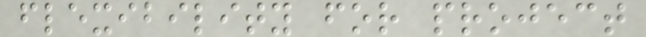flexibility for project
